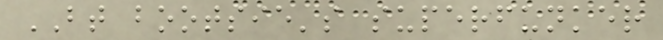BT bootsie's superfunker
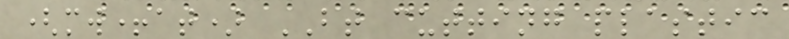(mw+at) BT cutting plastic
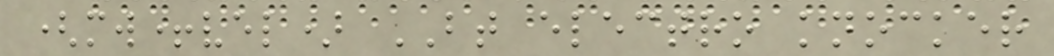(mw+vel) BT electro knocker
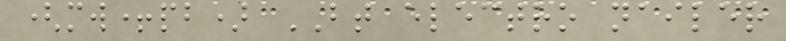(mw+pb) BT electro nailer
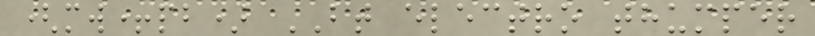(mw+pb) BT electro thumper
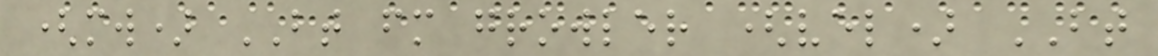(mw) BT fm growler (vel) BT
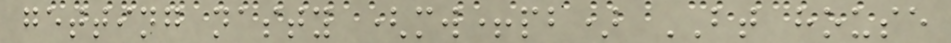getting nasty (mw+pb) BT house
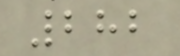282
